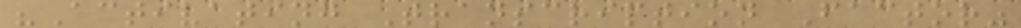"Activating Transcription Factor"
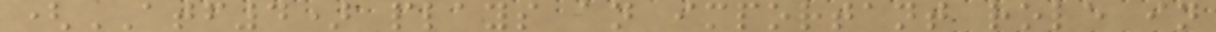(ATF4) plays an important role in
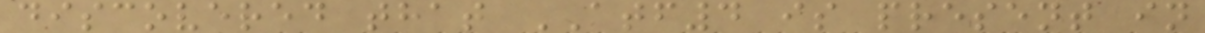discovered that ATF4 is present in
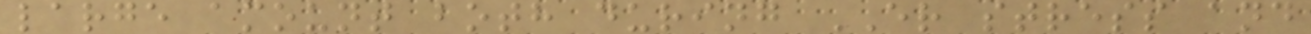large amount both during ER stress and
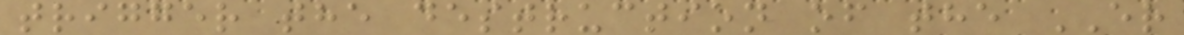trigger the destruction of the ER
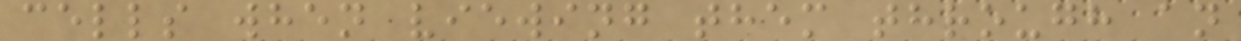cells when viewing them through an
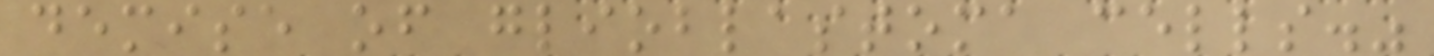demise of glioblastoma cells."
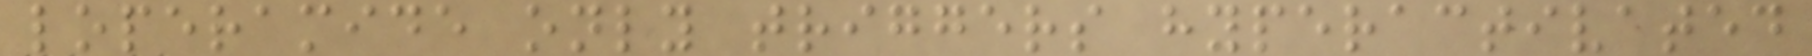loperamide only triggers hyperactivated
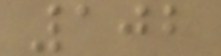102
